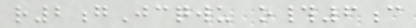r2gJcqwu o#6c
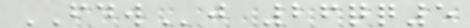FDWj 26qq5
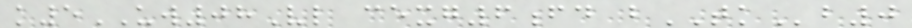k5UW08Vl cexg6fd bTKb0
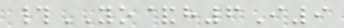#YO&h6I9
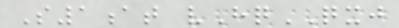S1at vHqQXJ
